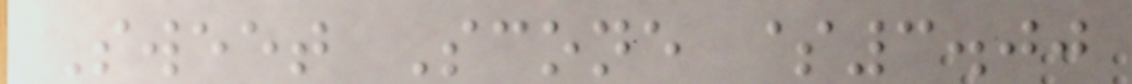Sweet Scone $3.00
